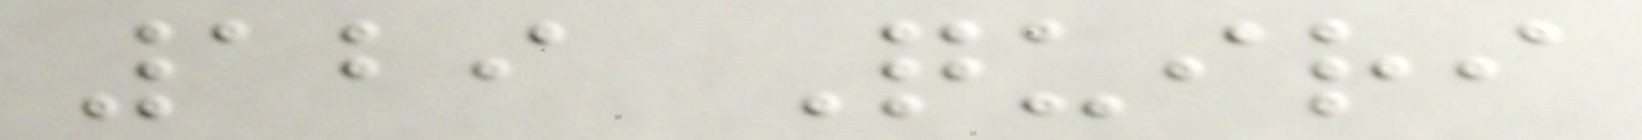129 Quiri
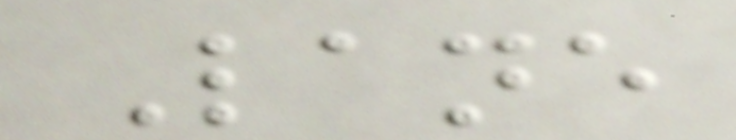Lane
